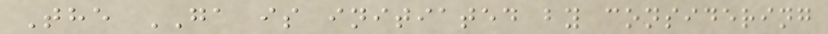The GA is initiated by considering
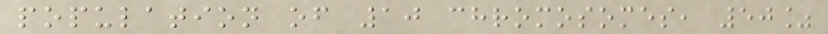population of 10 chromosomes, 50%
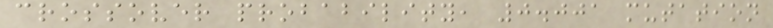crossover probability, 0.001 mutation
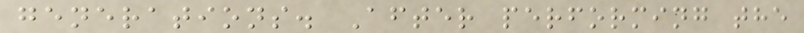generations. After performing the
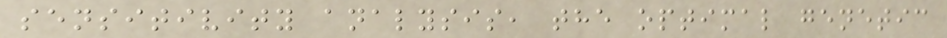sensitivity analysis, the optimal genetic
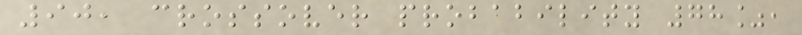90, crossover probability 78%,
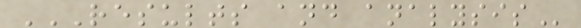RESULTS AND ANALYSIS
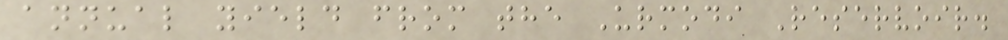annual yield from the Urmodi Reservoir.
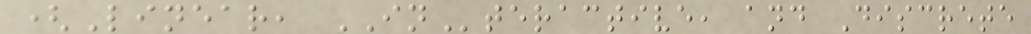(Linear, INteractive, and Discrete
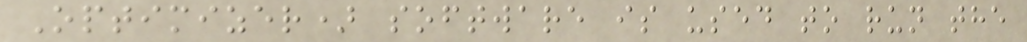Optimizer) software is used to run the
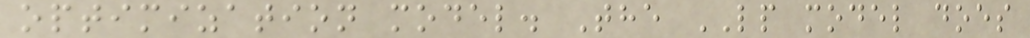optimization model. The LP model does
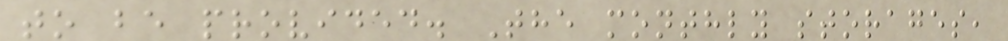to be provided. The monthly storages,
